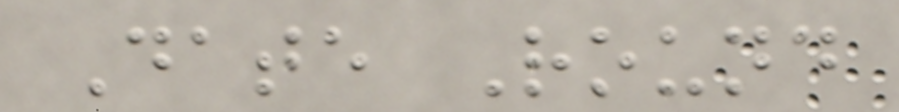Date Round
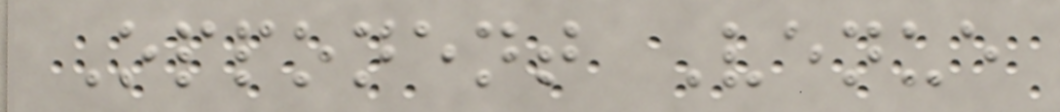Opponent Venue
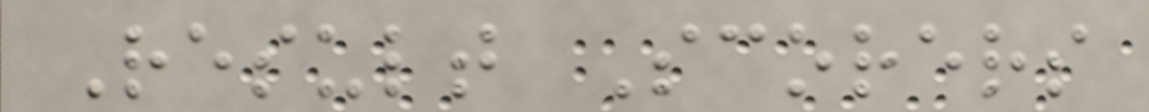Result Scorers
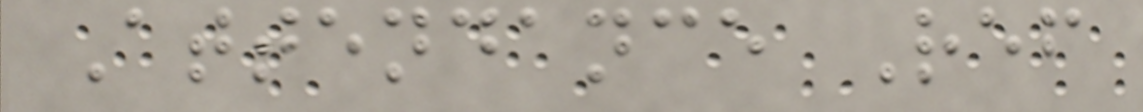Attendance Ref
